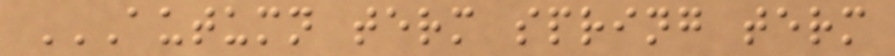AUTUMN TERM SPRING TERM
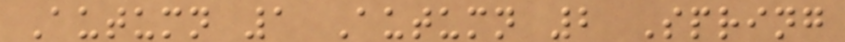Autumn 1 Autumn 2 Spring
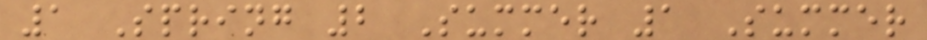1 Spring 2 Summer 1 Summer
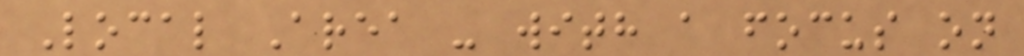Local Area - with a focus on
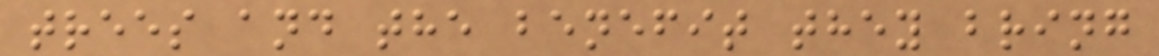trees and the benefit they bring
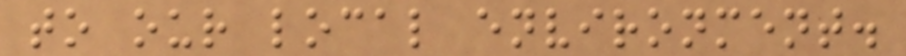to our local environment.
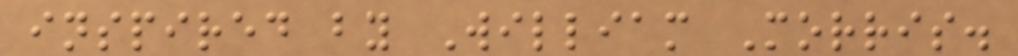inspired by William Morris.
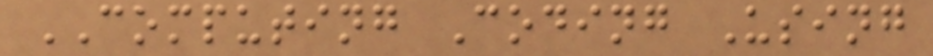COMPUTING Coding Using
